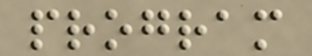program
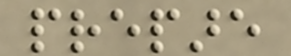prepare
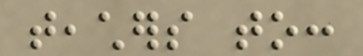teachers to:
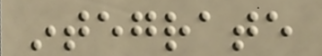integrate
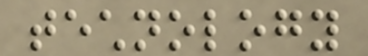technology
